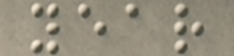year
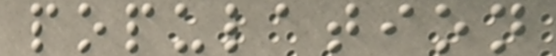population
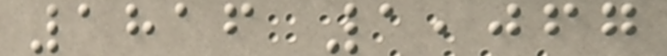1816 1,067
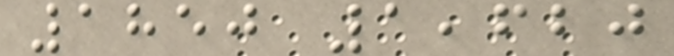1850 1,620
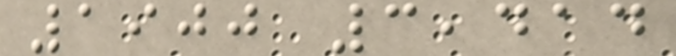1900 3,414
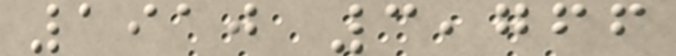1910 3,766
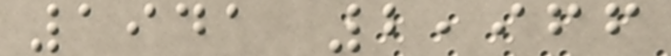1941 2,966
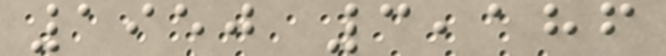1950 3,186
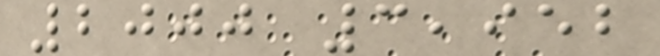2000 3,952
